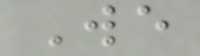We
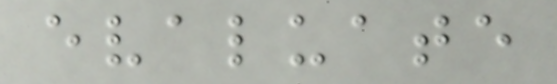evaluate
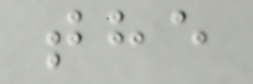the
